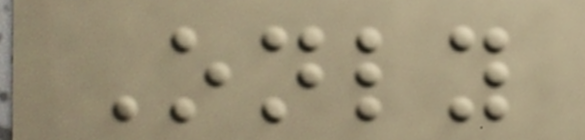Only
